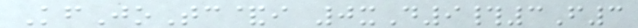KfJoTc&i 0xD9#3F3
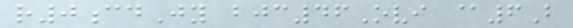r0cdJy bjc46Ovi @6B
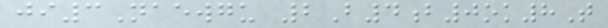ji3Naewgu 2B4b0ok8T
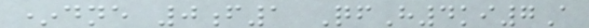*dne 0f1 QfH4ki7A
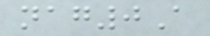nag0A
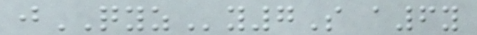jQYZy7S a6y
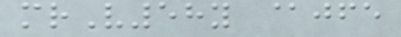mrV58y @jfe
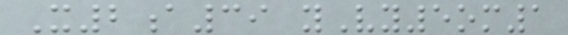X2a39 yVy5om1
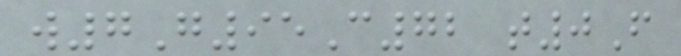w7G95C72 t0F
